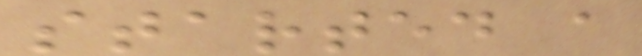started a
